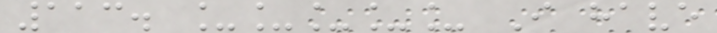113. _____ I have
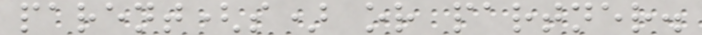parent(s) or partner.
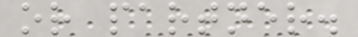or partner.
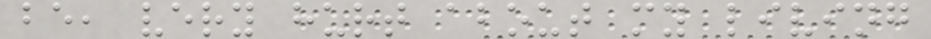be, very hurt about my living
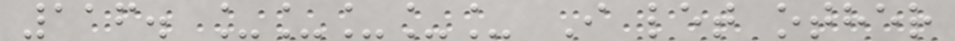116. _____ I let other
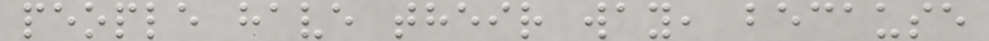people have their way, because
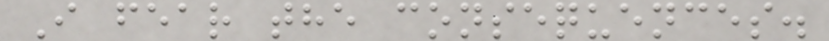I fear the consequences.
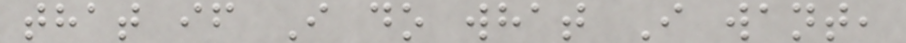that if I do what I want,
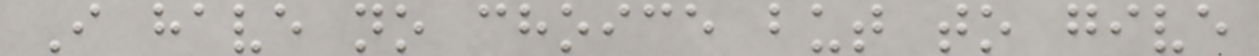I have no choice but to give
